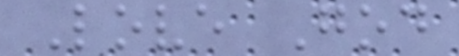Love God
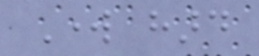Work hard
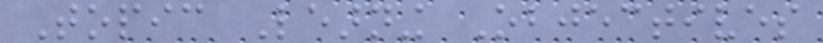Topic Learning Objectives
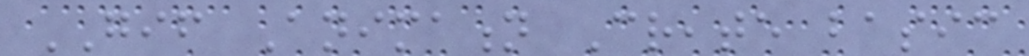GIF Animation Create basic
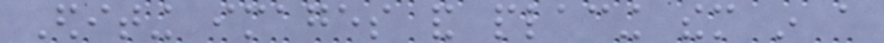Editing images and placing them in a
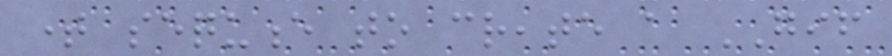time sequence to create a GIF
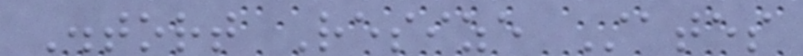Distort Resize States
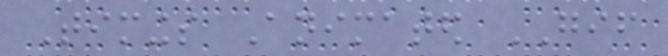Timings Animated GIF
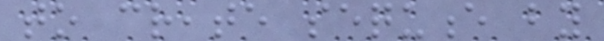to create sequence by
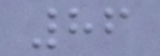86
